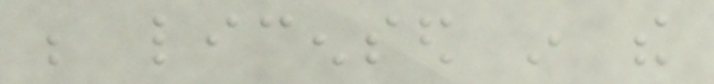be licensed in the
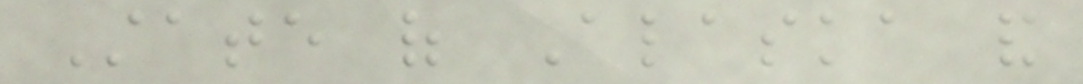State of Alaska and
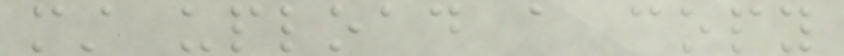must upload a copy
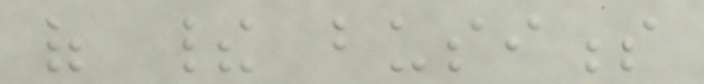of their business
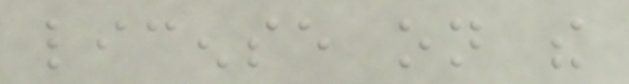license on the
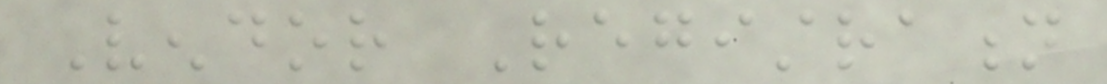Vendor Registration
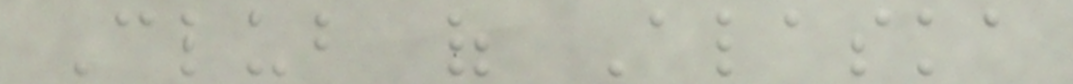Club of Alaska
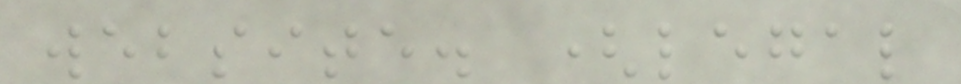website. (legal
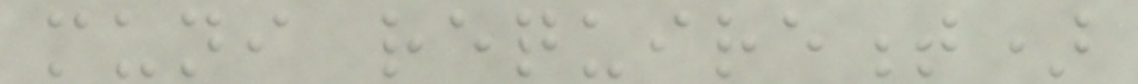muni requirement)
